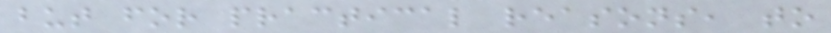but for practical reasons, to
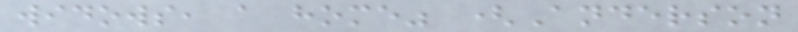widows, a home" (Anderson
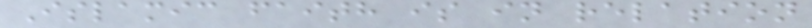Islamic faith is in relation
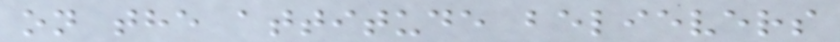on the attitude believers
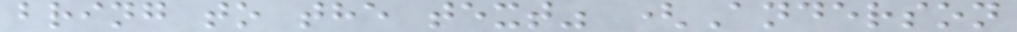bring to the text" (Anderson
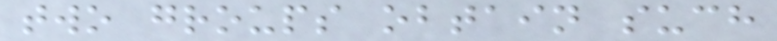two groups obtain such
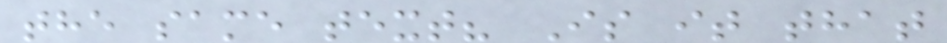the same text? Is it that
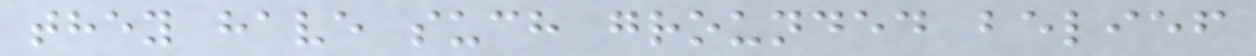they have such grounded belief
